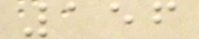156
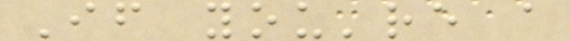If you're a
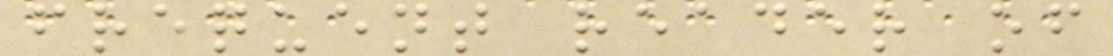frequent reader of
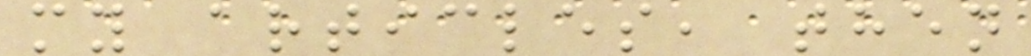my articles, then
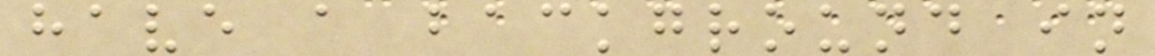have a background in
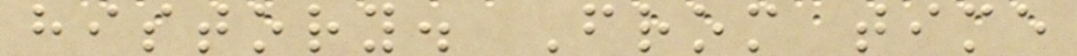history. From time
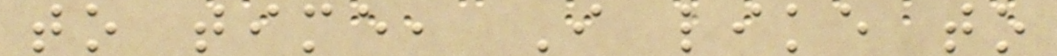to time, I like to
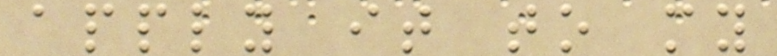apply it to my
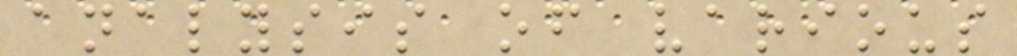analysis of various
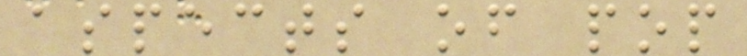aspects of pop
